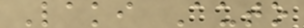Laki Auto
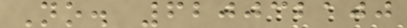No. 620032100
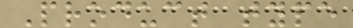Product type
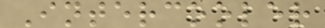Intercooler
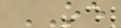OE
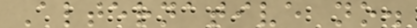Alternative no.
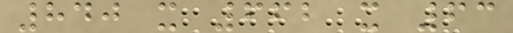840 x 662 x 63
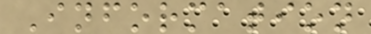Information
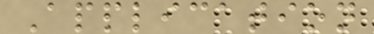Application
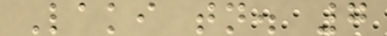Laki tn. 7
